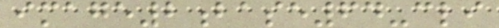image2base64-cli
